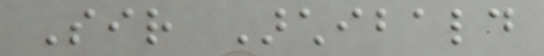Sir Archibald
